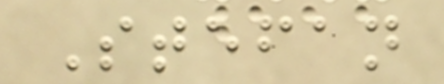Stefan
